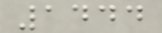1444
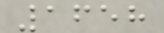1658
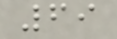69
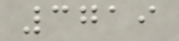3719
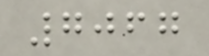7067
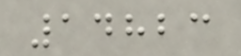14823
